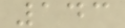143
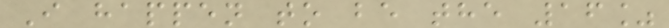I happen to be the 16%
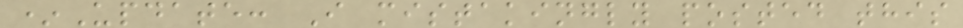*Update: I mistakingly posted this
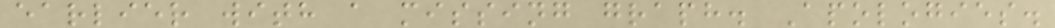earlier with a missing graph. Apologies.
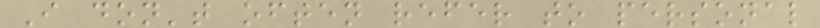I don't often refer to personal
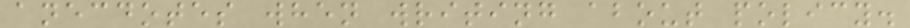anecdotes when writing about policy.
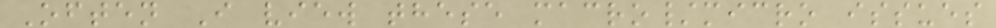Often I view these macro/micro issues
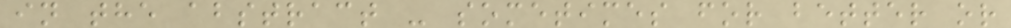in the abstract - sometimes for better or
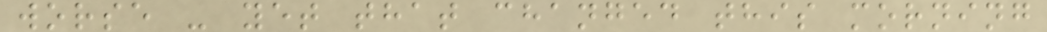worse - yet that changed this morning
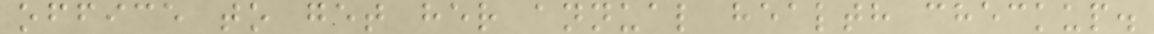office to get her annual health checkup.
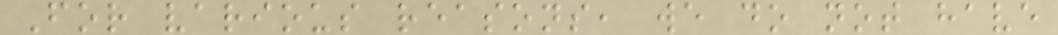For various reasons, we do not have
